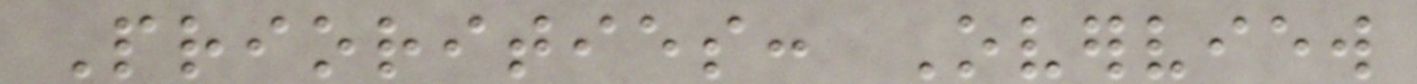Priorities: Overview
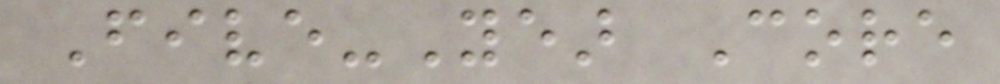Five-Year Core
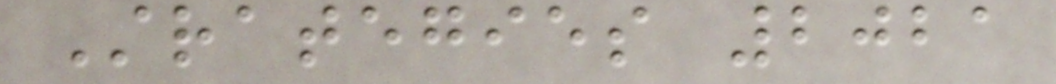Strategies 2021
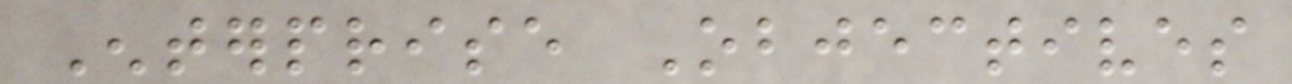Enterprise Objectives
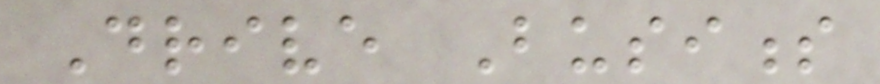Drive Business
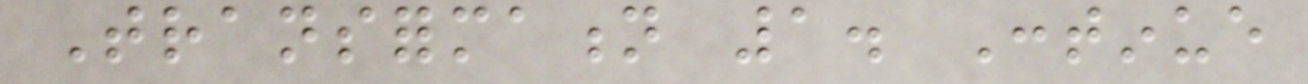Transformation 1. Continue
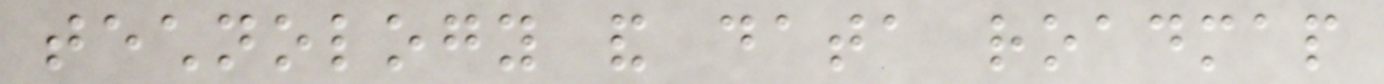technology and data roadmap
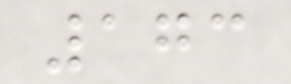173
